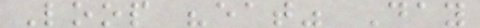Loop "eat" Day
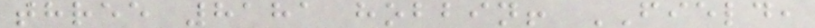three 8181 hobbin! FIELD,
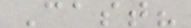Cast?
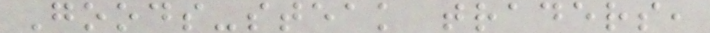Goods-steak traders,
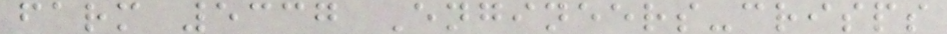farm 5337 Engineers-crisps
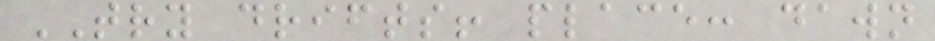TRY drifts! place: dawn
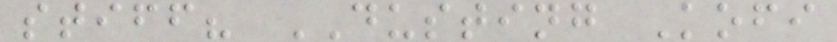stiff? DUSTING Kofi
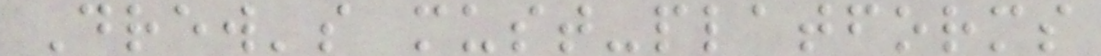Drew's must-platforms
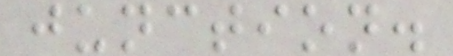junction.
